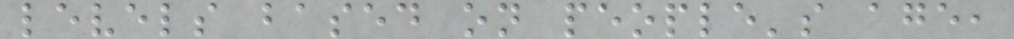levels based on people's age,
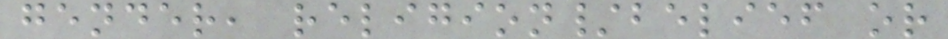gender, religion/belief or
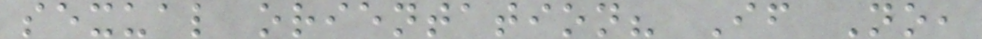sexual orientation? If No,
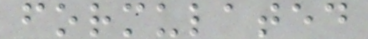formulated
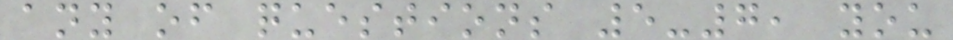any of questions 5-7, you
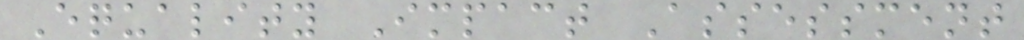Equality Impact Assessment
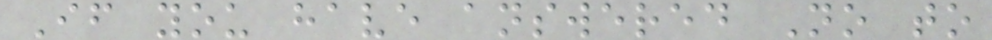If you have answered No to
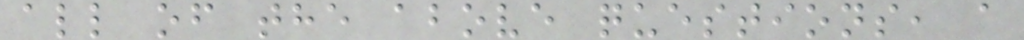all of the above questions, a
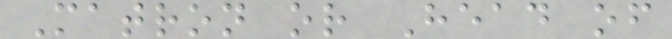Matron or Head of
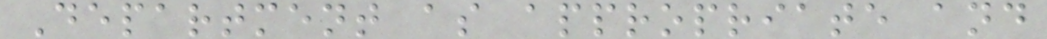Department as appropriate and
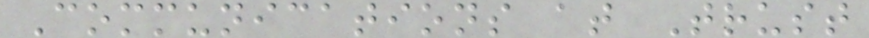Communications at Trust
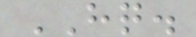HQ.
